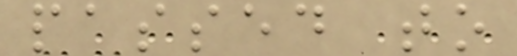passed to
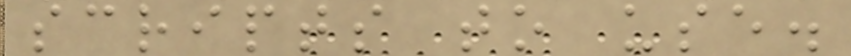scripts to use.
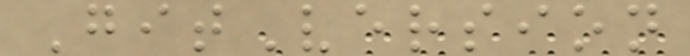GitVersion
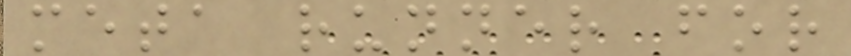meta runner for
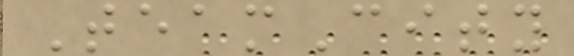TeamCity
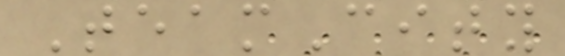TeamCity
